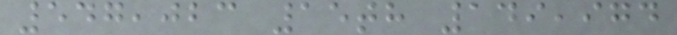547,023 15th 149,974
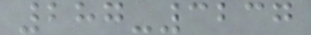287-3237
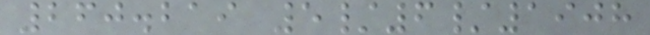260.219 5/6/1908
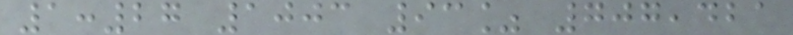1:27 1003 93% 707,421
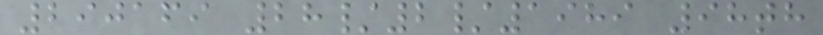290169 28/2/1989 98th
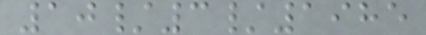10/3/1985
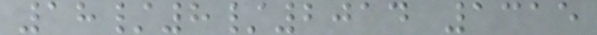18/8/2014 1315
